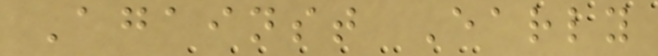Against Early
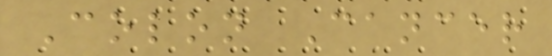Colon Cancer
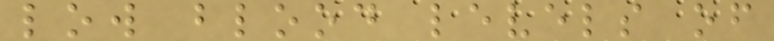low blood levels of
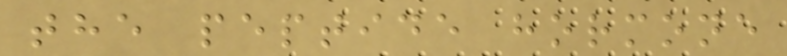the peptide hormone
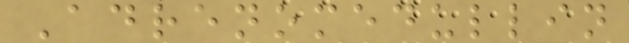Adrenomedullin
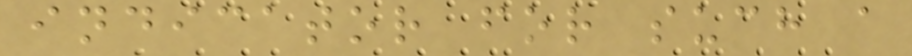indicator for such a
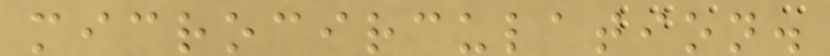microcirculation.
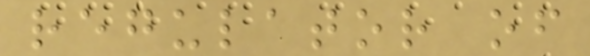regulator of
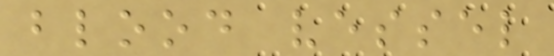blood vessel
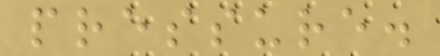pressure.
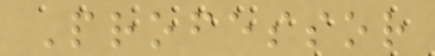Professor
